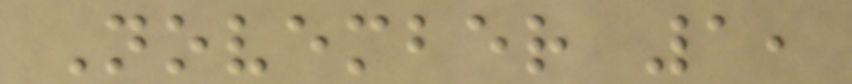November 1,
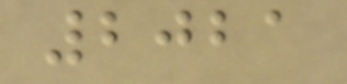2021
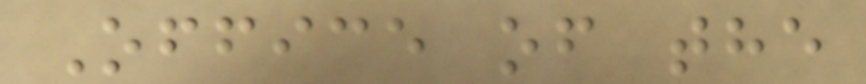Office of the
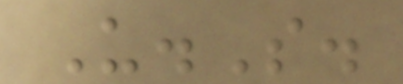U.S.
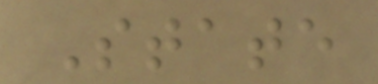State
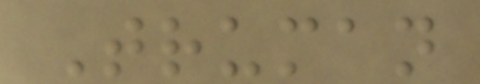Truman
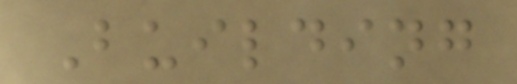Building
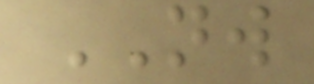NW
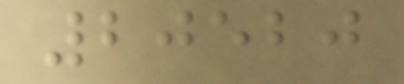20520
